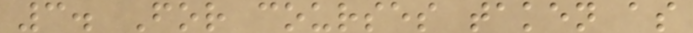3. For courses taken as
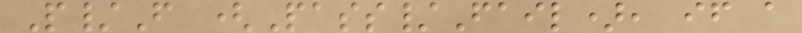P/F (Pass/Fail), if a
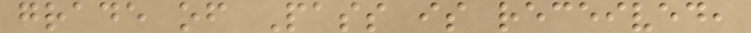grade of Pass is received,
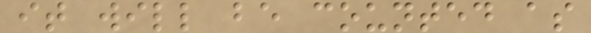it will be counted as
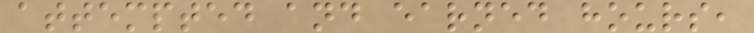attempted and earned hours,
